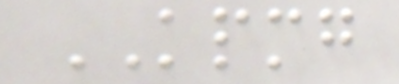KPMG
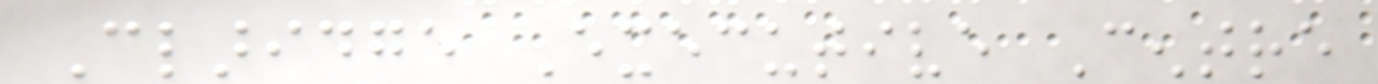Claridge Executive Centre
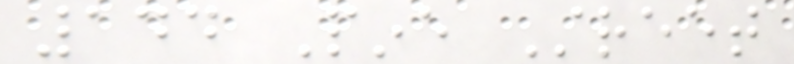144 Pine Street
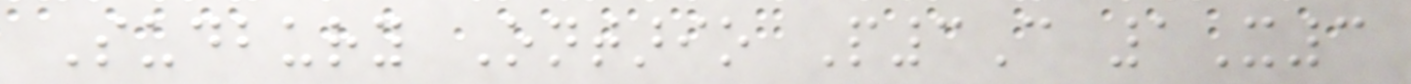Sudbury Ontario P3C 1X3
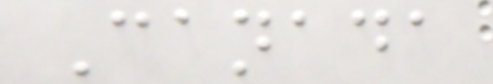Canada
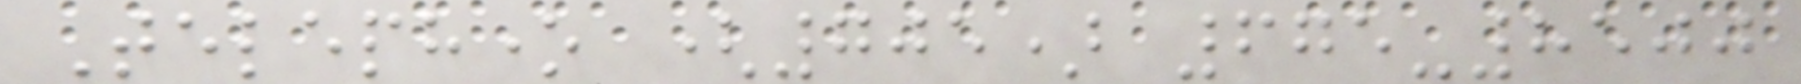Telephone (705) 675-8500
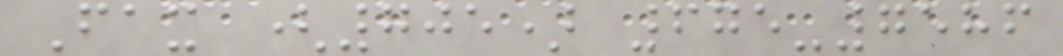Fax (705) 675-7586
